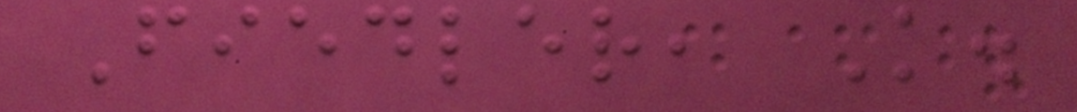Fiedler, K.
